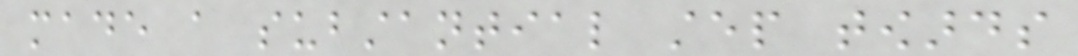made a substantial step towards
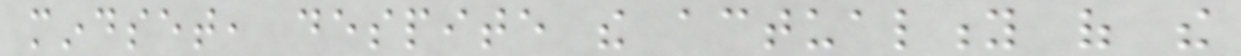mindset, despite the actuality of the
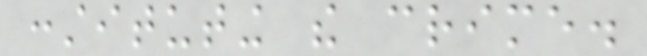constituting the crime.
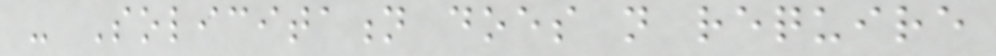- Solicitation does not require
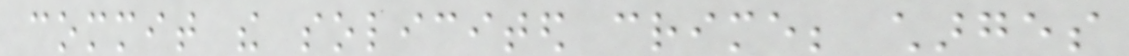commit the solicited crime; charges
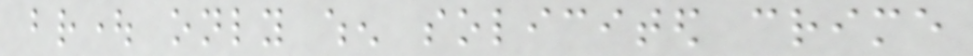brought only when solicited crime
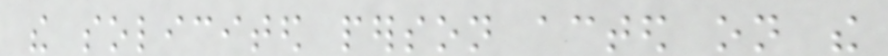the solicited person acted on the
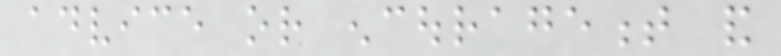advice or encouragement and
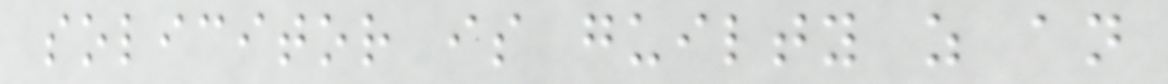solicitor is guilty as an
